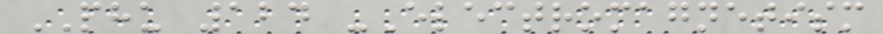PHU 124 -Electromagnetism
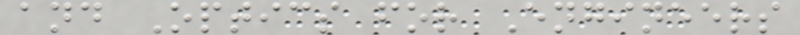and Optics for Engineers
